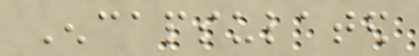Encapsulated
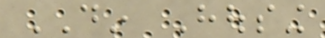DIN Housing
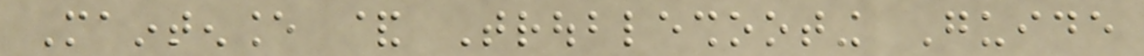Maintenance & Troubleshooting Guide
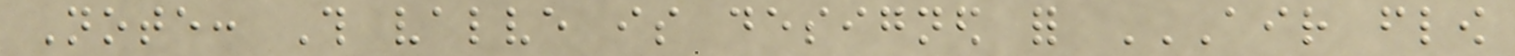Note: This valve is designed for AIR FLOW
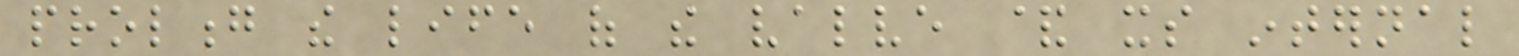prolong the life of the valve & its internal
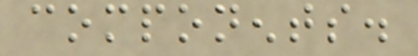components.
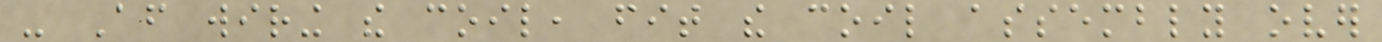- After wiring the coil, fit the coil assembly over
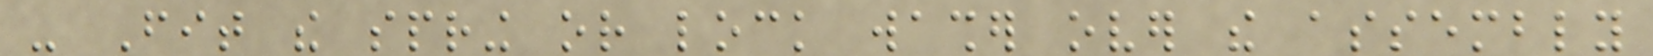- Fit the spring or lock washer over the assembly
